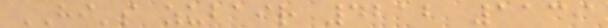HI's zubair 4212 1139
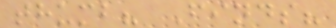thumb? Finds?
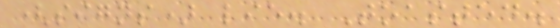(signs) lie. Toasted.
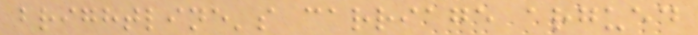brightline's carriage argued
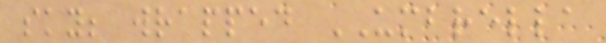sky; wrapped UMBRELLA
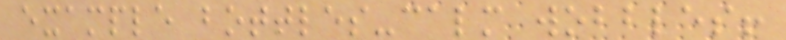example bottles-calm wobbles!
